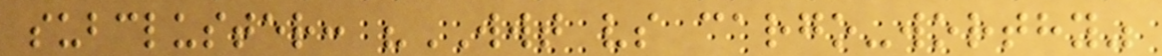subcluster: "WWT vs cargo-worthy"
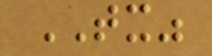TX"
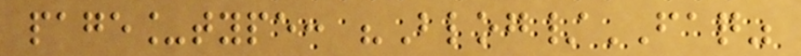page_type: "Blog/FAQ"
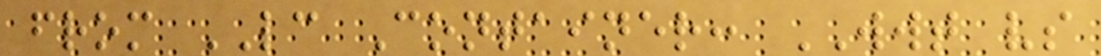from LC Container: WWT vs
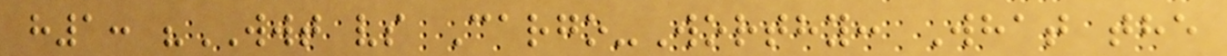h1: "WWT vs Cargo-Worthy: What the
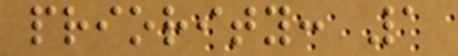priority: 1
